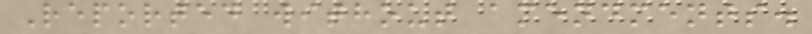Reported without amendments.
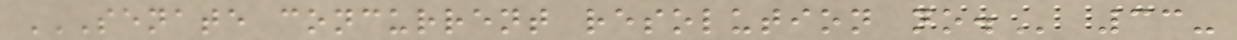SENATE CONCURRENT RESOLUTION NO. 33-
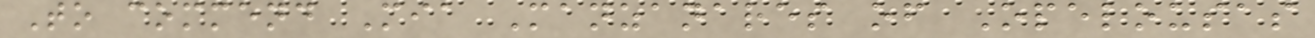To commend Mia Manzanares of Opelousas
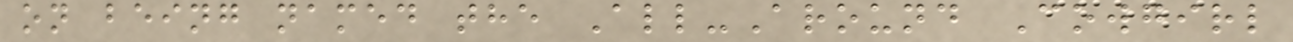on being named the All-Around Cowgirl
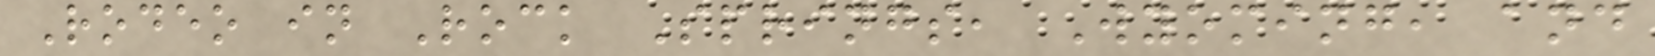Rodeo in Rock Springs, Wyoming, and
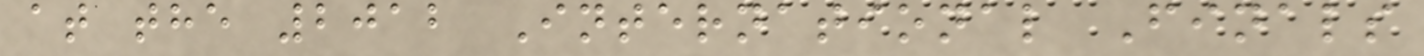at the 2012 International Finals
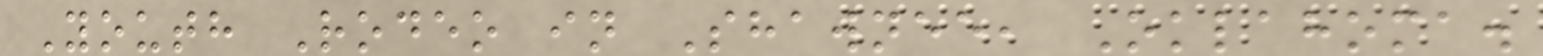Youth Rodeo in Shawnee, Oklahoma.
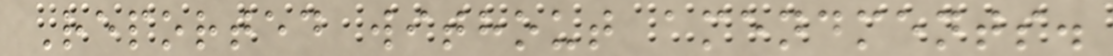Reported without amendments.
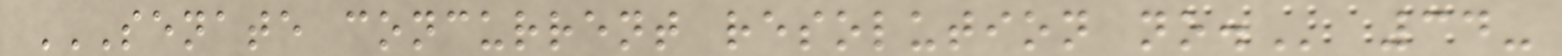SENATE CONCURRENT RESOLUTION NO. 34-
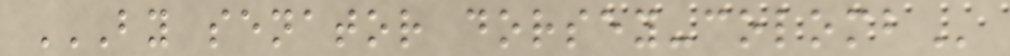BY SENATOR DORSEY-COLOMB
